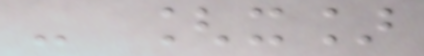- [x]
